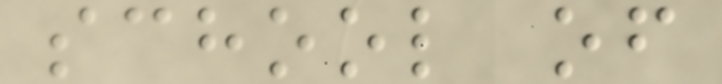school of
